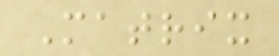Matrix
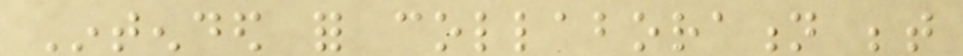Intended for collaboration between
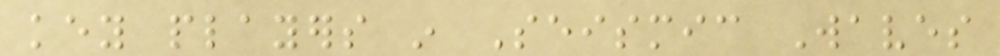key players in Seismic Waves
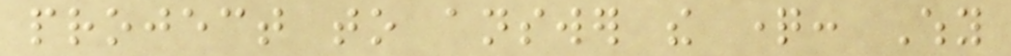project to answer the question: Why
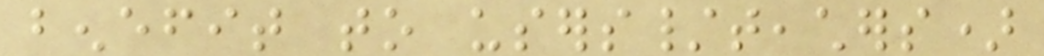benefit to users/teachers)
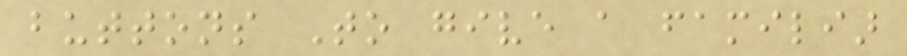buttons To give a familiar
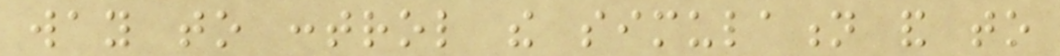way to control the simulation and to
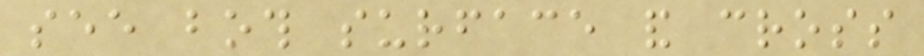see both surface and cross
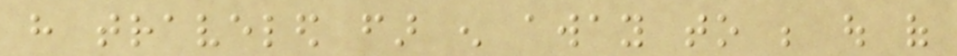have traveled far enough away to be out of
